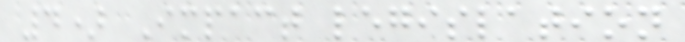4) Impact legislation
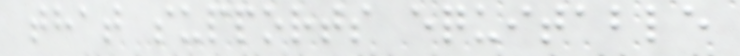that supports equitable
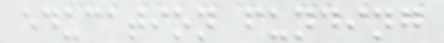education funding
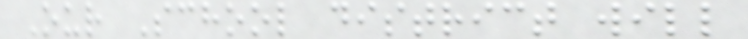Our School district will
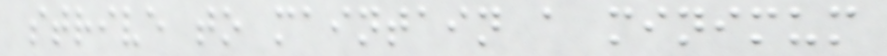strive to maintain a minimum
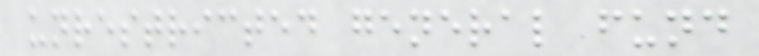unrestricted general fund
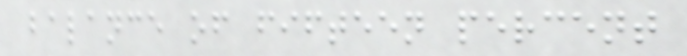balance of fifteen percent
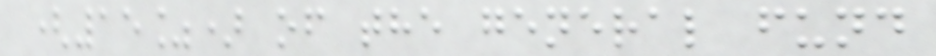(15%) of the general fund
